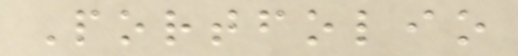Portfolio
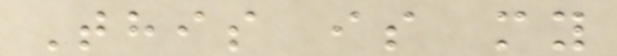This is my
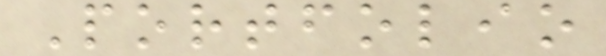Portfolio
